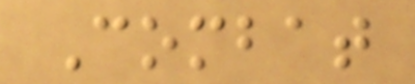Combat
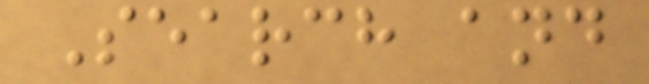Search and
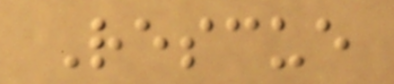Rescue
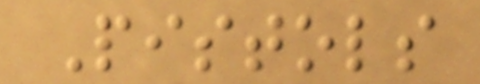Pistols
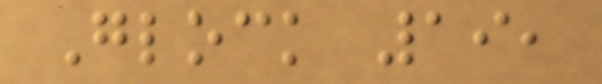Glock 19,
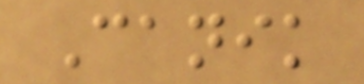Canik
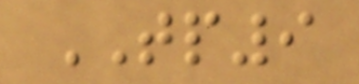TP9
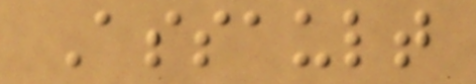Assault
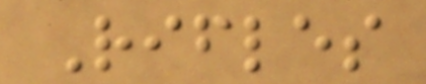Rifles
